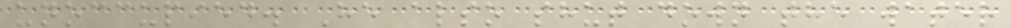unoccupied. He also shut down the water
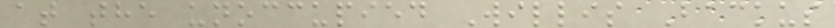at the unoccupied Willis Backus
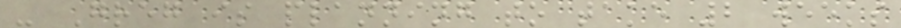- Greg is planning to take 2 weeks
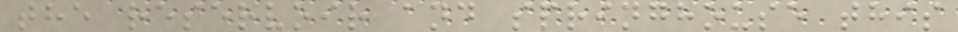the reservoir and springhouse this
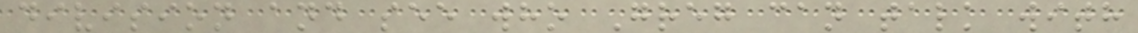division and see who Greg can talk with
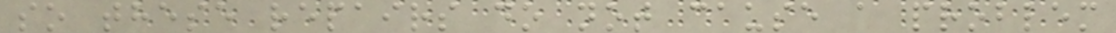so these repairs do not cause a problem
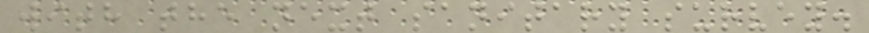with the next sanitary survey.
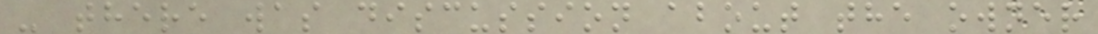- there was discussion about the owner
